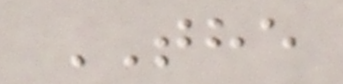THE
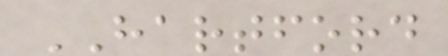HARTFORD
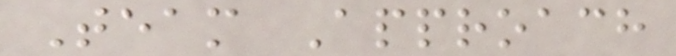Team Approach
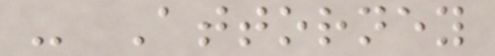- Attorney
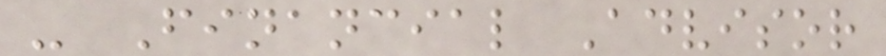- Financial Advisor
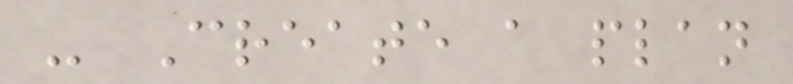- Create a plan
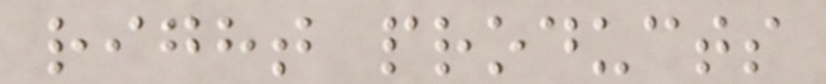right products
